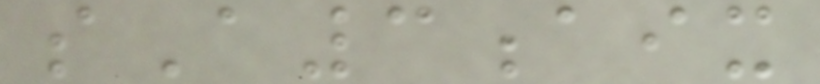sA3aix
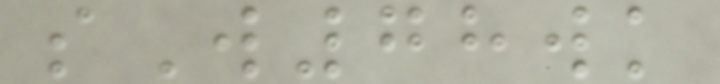sW78wk
